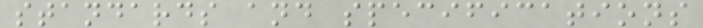standards and specifications
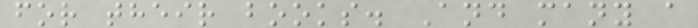for their books. And many a
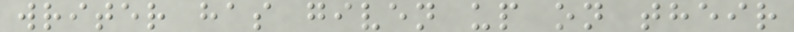writer has given up on their
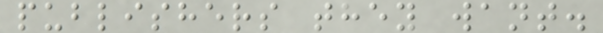publishers they want.
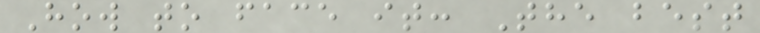How to face it: The best
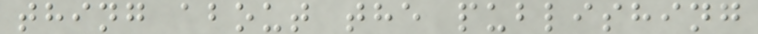thing about the publishing
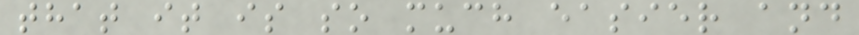that it is so much easier and
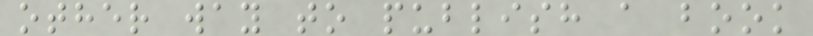other way to publish a book
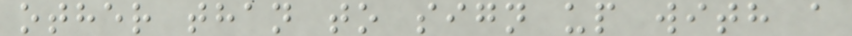other than to sign up with a
